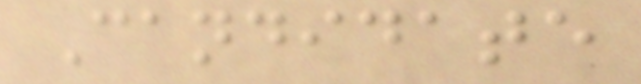Candidate
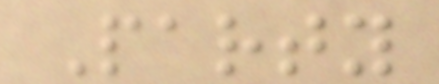Party
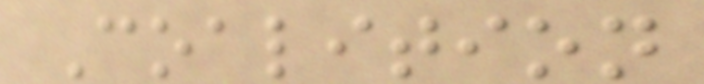Coalition
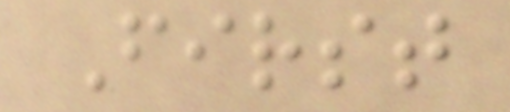First
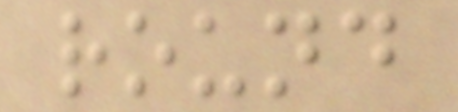round
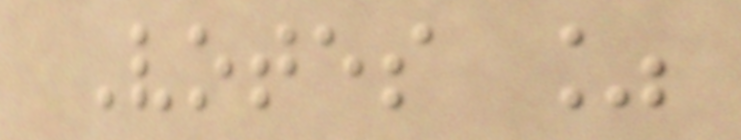Votes %
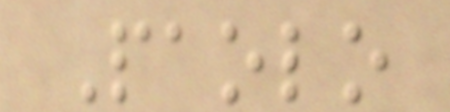Paolo
